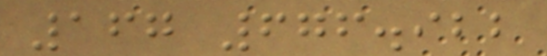167 676.922
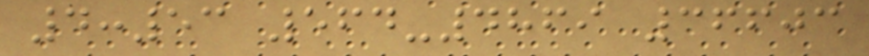4:53 564-4869 36603
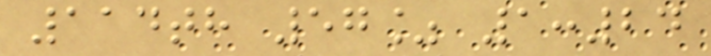114th 57% 1:24
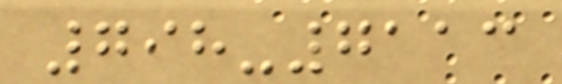798-7113
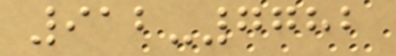912-7782
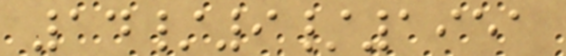14/9/1951
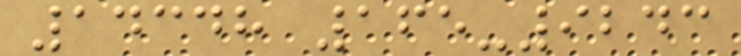14348 165-9243
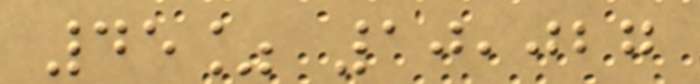45% 10,027
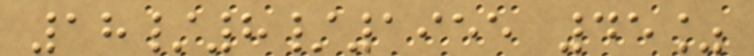18/8/1955 45%
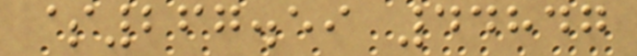$267.59 44847
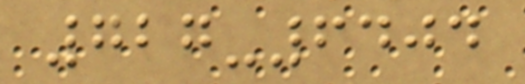727-6404
